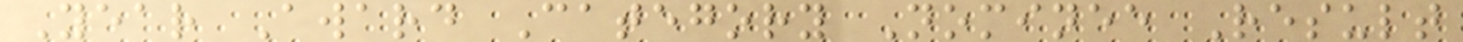Year Award Category Nominee Result
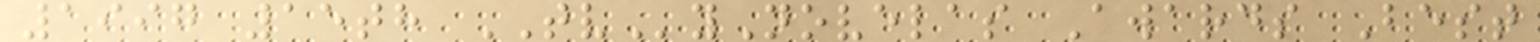1997 15th TVyNovelas Awards Best
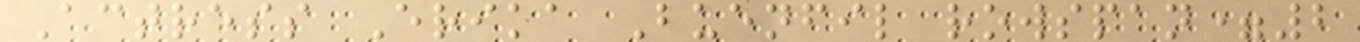Actress Erika Buenfil rowspan=2
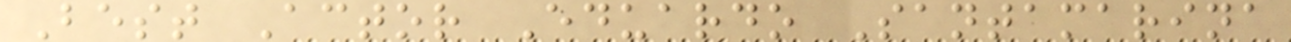Best Actor Eduardo Santamarina
